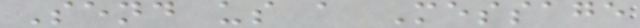Send us a Message
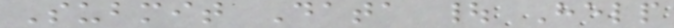Submit Data | Help
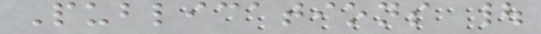Publications |
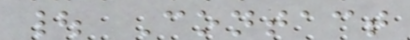| Contact
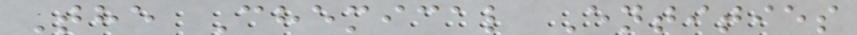The Chemical Entities
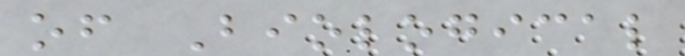of Biological
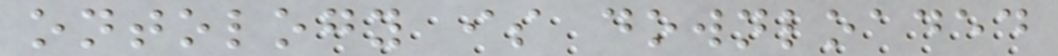ontology is downloaded
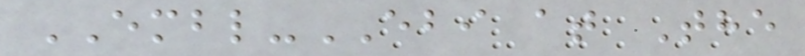EMBL-EBI at The
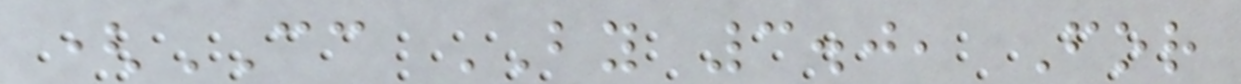(CC BY 3.0, For
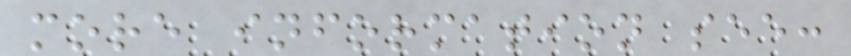more information see:
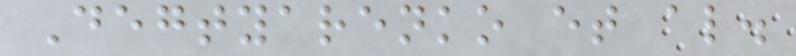Degtyarenko et al.
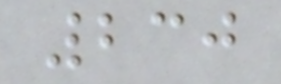230
